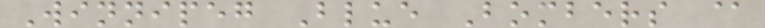Winnipeg Blue Bombers @
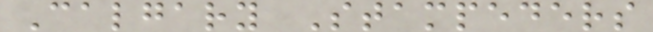Calgary Stampeders
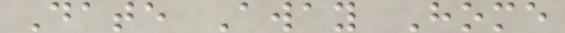Date Away Home
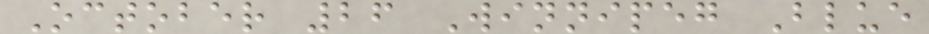October 26 Winnipeg Blue
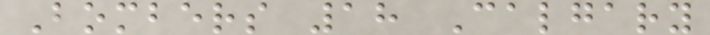Bombers 18 Calgary
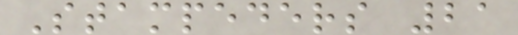Stampeders 21
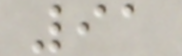91
